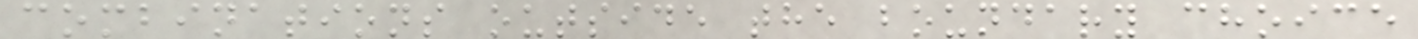combinations outside the boundary choice
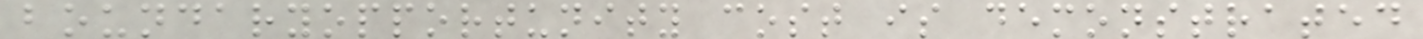boundaryopportunity cost is demonstrated
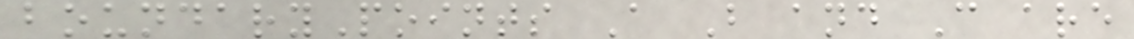boundaryPoints A B and C are
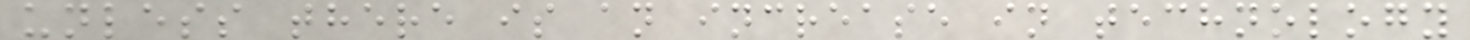unless there is an increase in technology
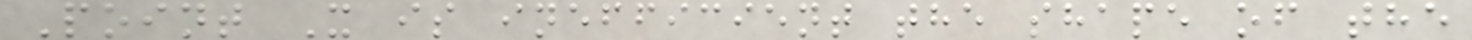Point X is inefficient the shape of the
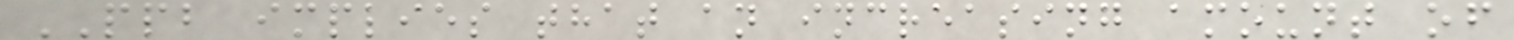PPB implies that an increasing amount of
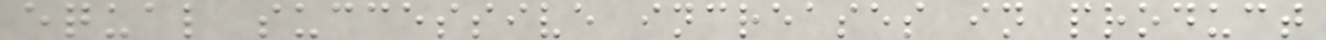equal successive increases in product
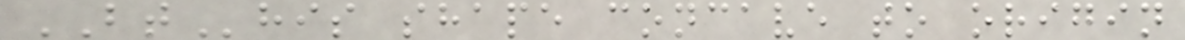BThis shape concave to origin
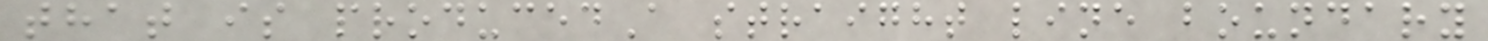that is producedA straight line boundary
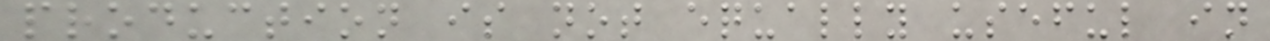production is not equally useful in
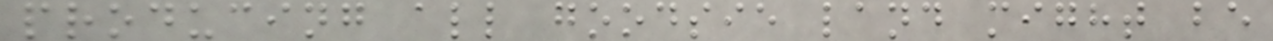producing all goodsie land might be
